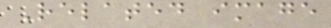Related image
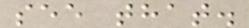see that.
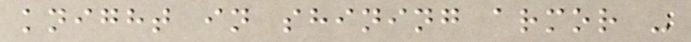knight in shining armor -
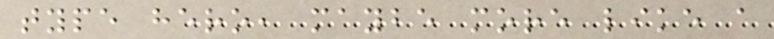type hero, maybe more like a
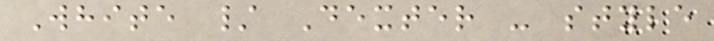White / Dexter - style
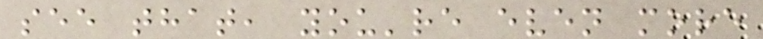see that, you're even more
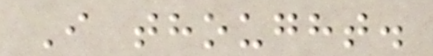I thought.
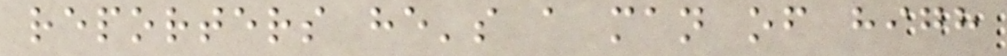reporters he's a man of high
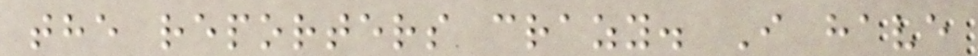the reporters crazy. I have
